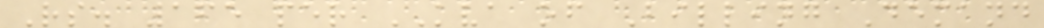Rs. 165 per KVA of Billing Demand
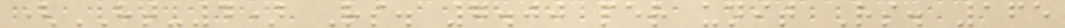(HT-4) Rs. 7.00 per unit Rs. 165
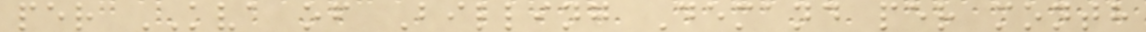per KVA of Billing Demand per month
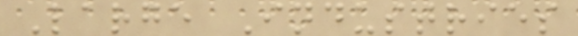Large Industries
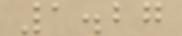1.27
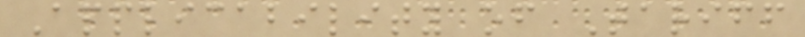Applicability of Tariff
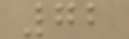72
